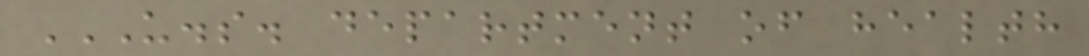U.S. DEPARTMENT OF HEALTH
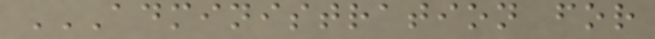ADMINISTRATION FOR
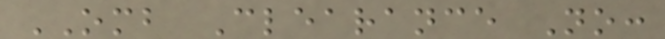OMB Clearance No:
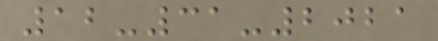12-31-2021
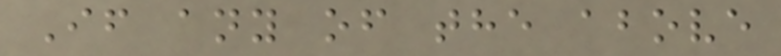If any of the above
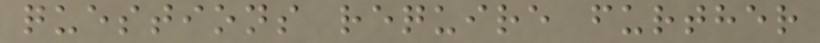questions require further
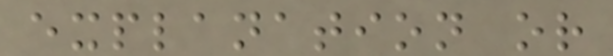explanation or
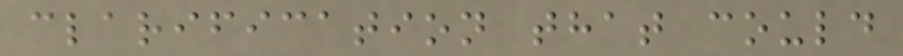clarification that could
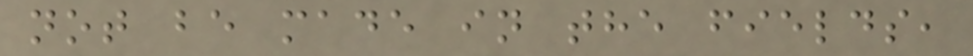not be made in the fields,
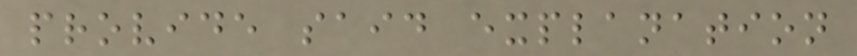provide said explanation
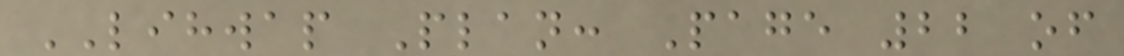LIHWAP Plan: Page 22 of
